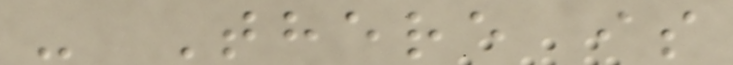- There is
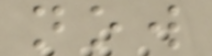now
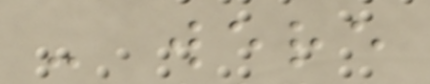- were
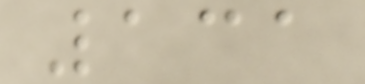131
